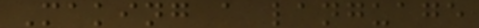Making a language
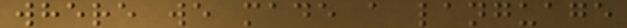where we made a language
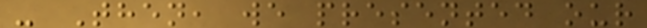- Then, we presented our
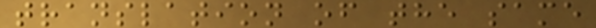translation of the same
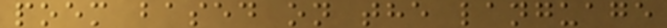poem based on the language
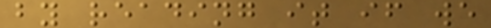by reading it if we
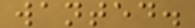wanted.
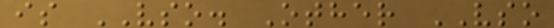is VSO. Other VSO
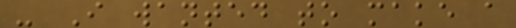- I wanted to make a
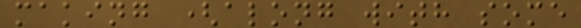making (along with some
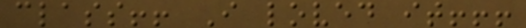class!! I loved it!!!
